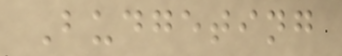Budgeting
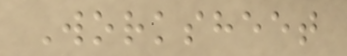Worksheet
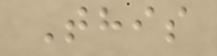This
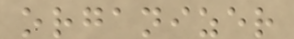organizer
